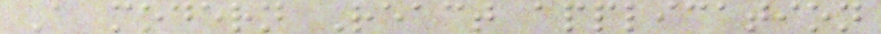A modern React application
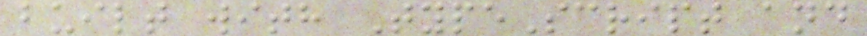built with TypeScript and
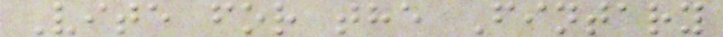Vite for the Fintary
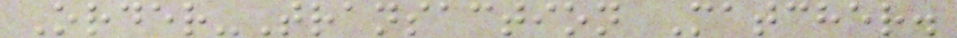Order-Transaction Matcher.
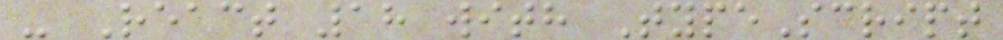- React 18 with TypeScript
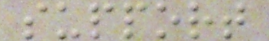support
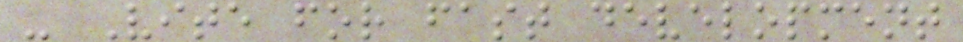- Vite for fast development
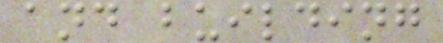and building
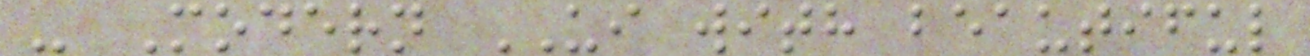- Modern UI with beautiful
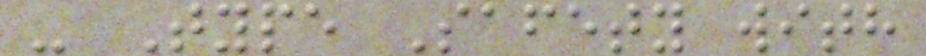- Type Safety with
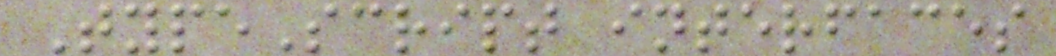TypeScript interfaces
